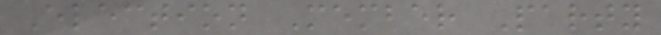Election Member Party
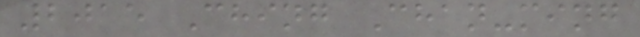2015 Ching Chan-ming
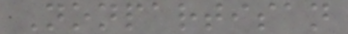Nonpartisan
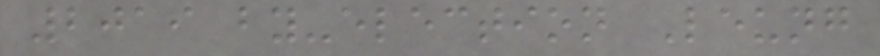2019 by-election Leung
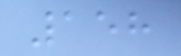158
